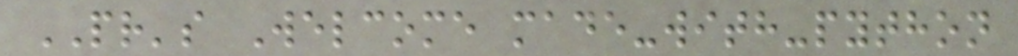PR's Welcome made-with-python
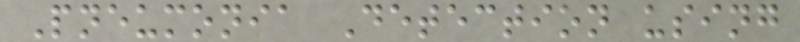Pneumonia Detection using
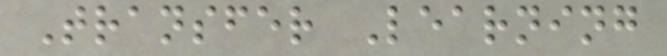Transfer Learning
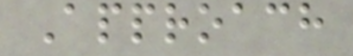Approach
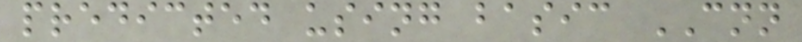predicted using basic CNN
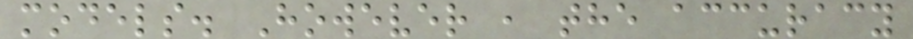models. However , the accuracy
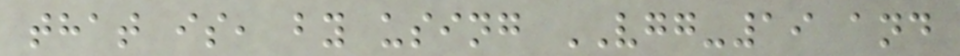that is, by using VGG-19 and
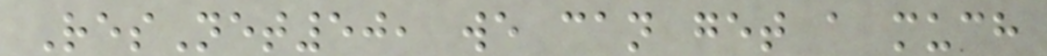ResNet50, we can get a much
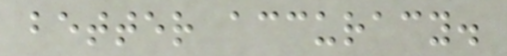better accuracy.
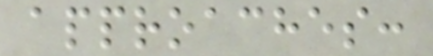approaches:
